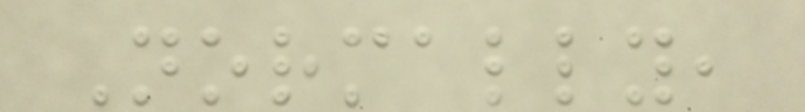Normally,
